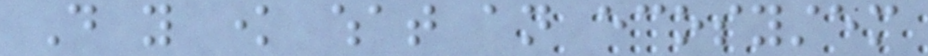Do you know what an ecosystem
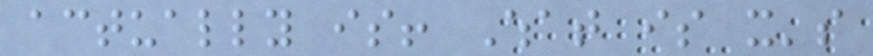actually is! What is it's
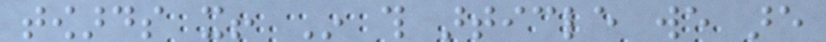towards it! In this article we are
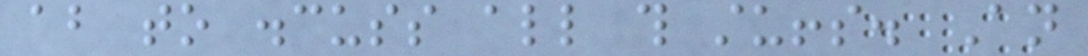about to discuss all this stuffs. An
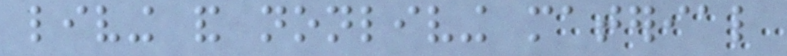living and nonliving material
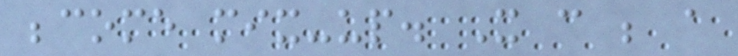become mix-up. It can be a
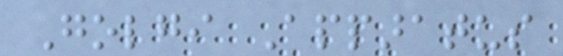Golgi Apparatus
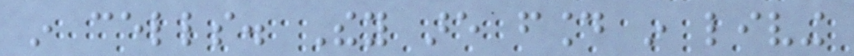in cells. They are found in living
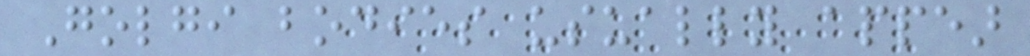Golgi bodies usually appear
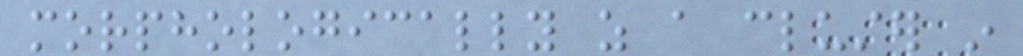morphologically as a cluster in
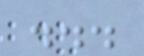...
